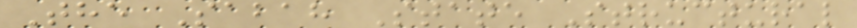The Sabah State Structural
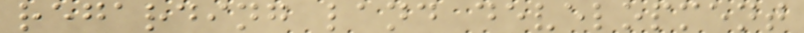regarding land development
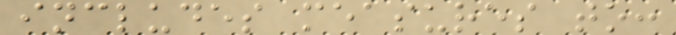includes measures to:
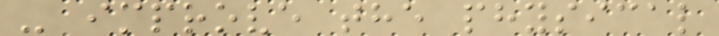- improve the physical
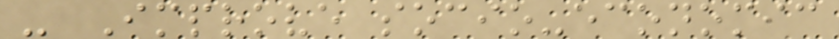- Improve socio-economic
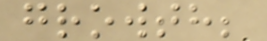growth;
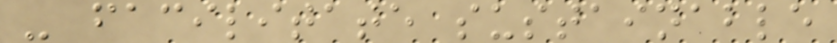- facilitate sustainable
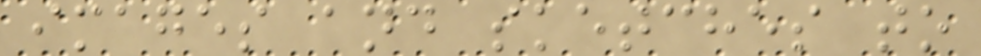images and sketches to
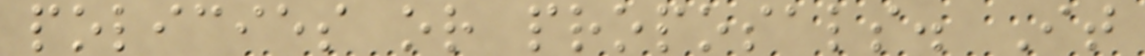policies or proposals. It
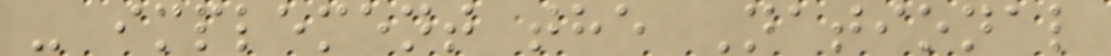- implement the National
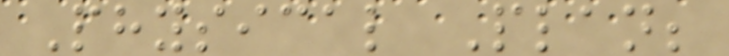Physical Plan;
